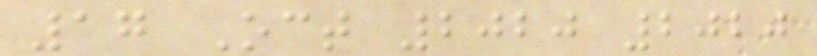17 Oct 2020 2020
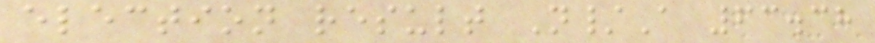election result N/A 63.38
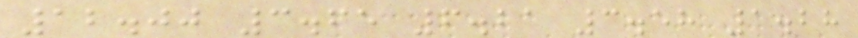12.00 3.65 6.21 3.58 1.28
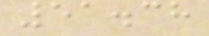51.38
